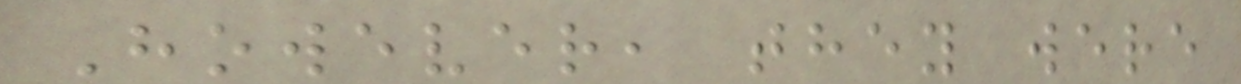However, they were
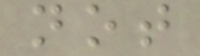not
